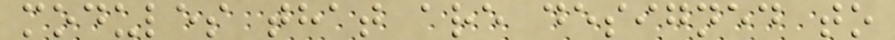modules that are designed to
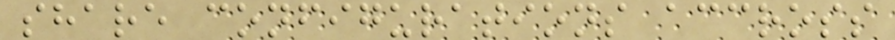share configurations accross
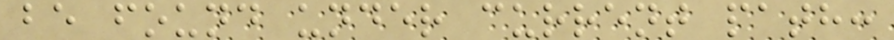be found under current path:
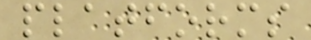platforms
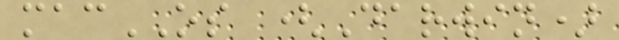macOS (Darwin)
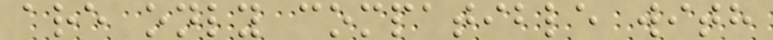are only compatible with
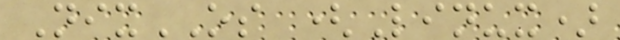NixOS (Linux)
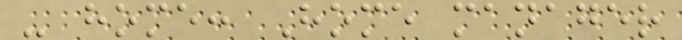- home: Home manager
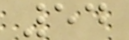54
